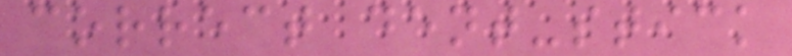correct dent-stick
